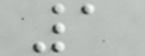1
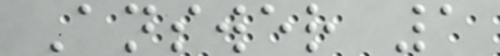Answer 1
